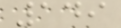149
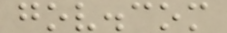gov.com
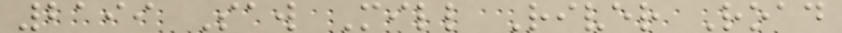2199 Saw Mill River Road
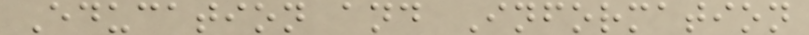Education and Information
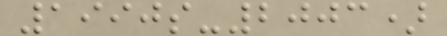1990s-2003)
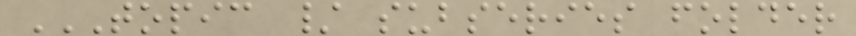TOPIC / SUBSERIES FOLDER
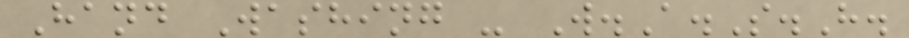Hand Washing - W.A.S.H.
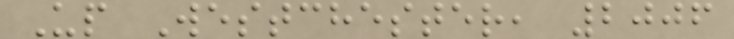Up Westchester, 2006
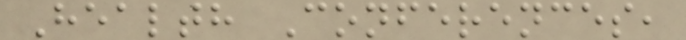Health Conferences,
